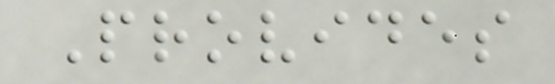Provides
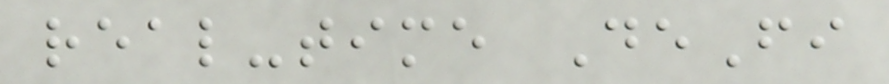real-time DeFi
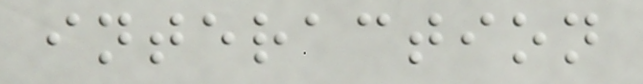interaction
